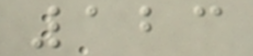123
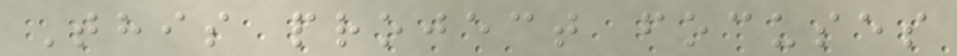This project focuses
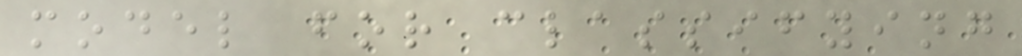model for classifying
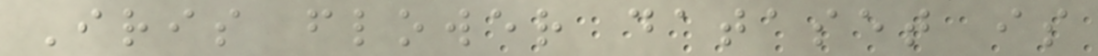Iris flower dataset is
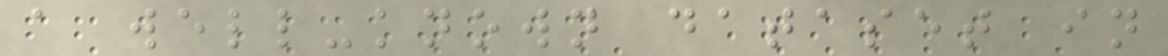a well-known dataset in
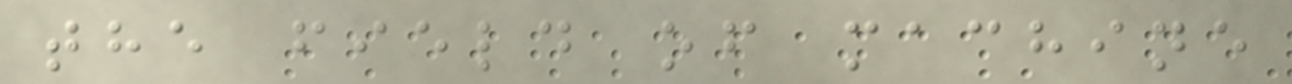the field of machine
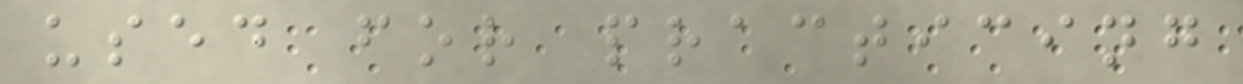used for practicing
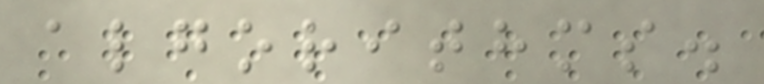algorithms.
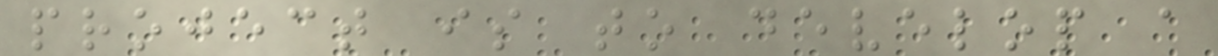project is to develop a
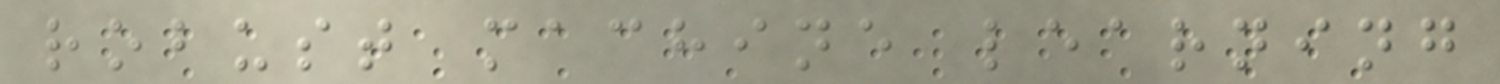robust machine learning
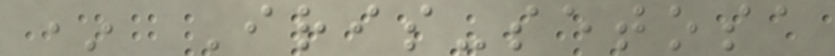* Iris-setosa
